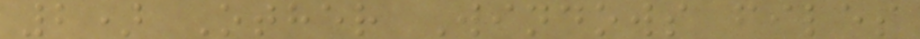2) Other Windows files
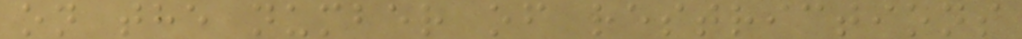on the number of restrictions
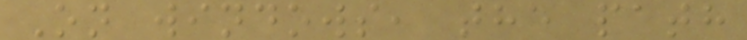On windows, the path
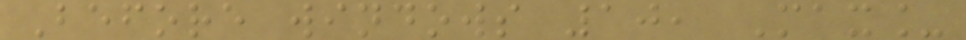Before windows 10, Max_
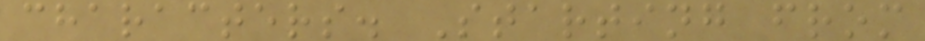characters. Starting from
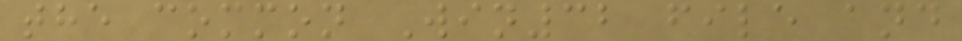the common Win32 file and
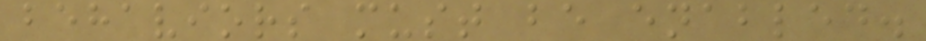behaviors must be enabled.
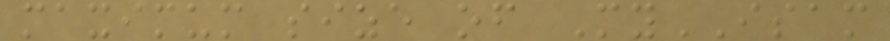maximum size of MyISAM
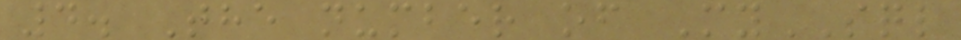4. The number of MySQL
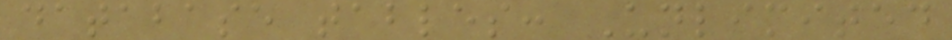database tables: Unlimited
